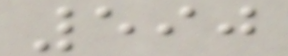590
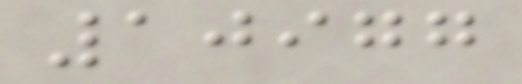10977
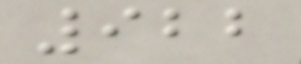922
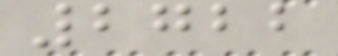2722
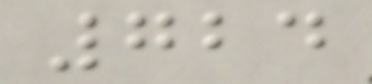724
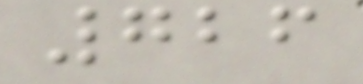726
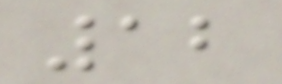12
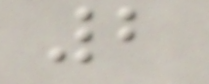2
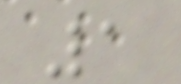1
